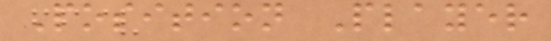Position Player
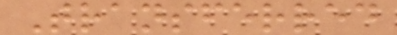Transferred
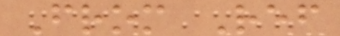From Ref
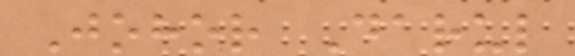Johor Darul
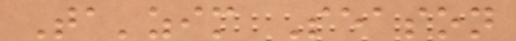Ta'zim Season
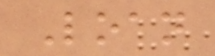Loan
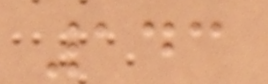143
